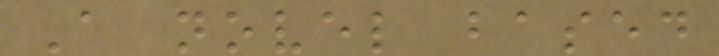A novel based
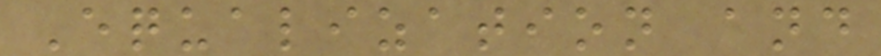Equalization and
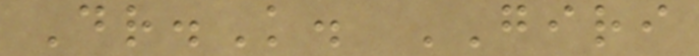Dr.K. GIRI
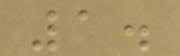1.
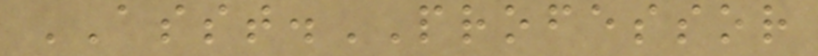ASST.PROFESSOR
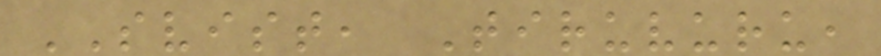SVIST, Tiruvuru,
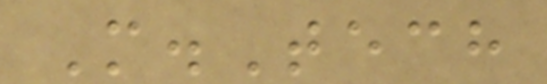M.Tech
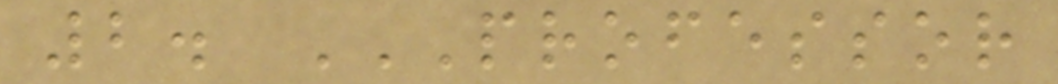2. PROFESSOR
